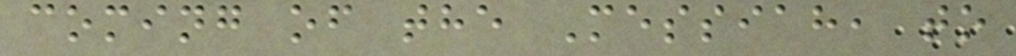coming of the Messiah, to
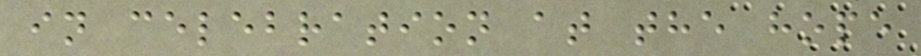in celebration at the hope
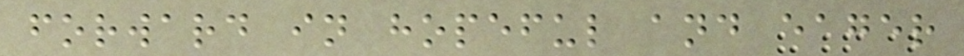forward in hopeful and eager
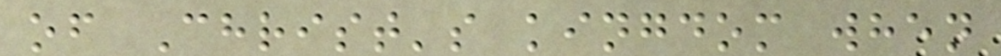of Christ's kingdom when
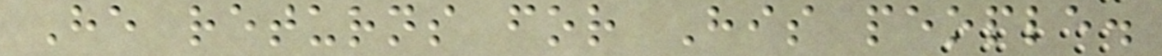He returns for His people.
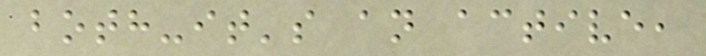both-it's an active,
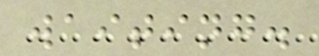waiting.
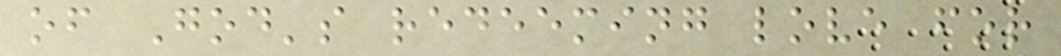of God's redeeming love for
